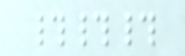###
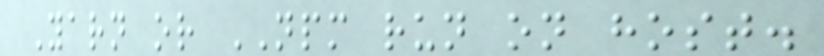Yarn or NPM run on host.
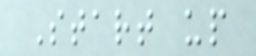Start up
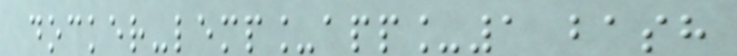docker-lemp_app_1 bash
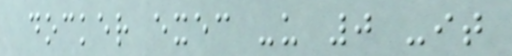docker exec -u 0 -it
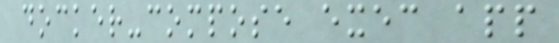docker-compose exec app
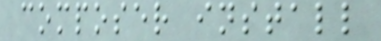composer install
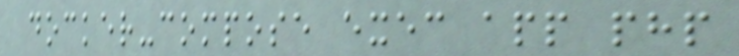docker-compose exec app php
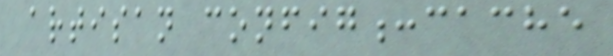artisan config:cache
